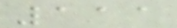111
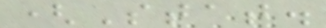(Stat.
